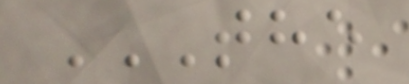THE
